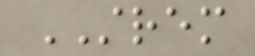STREM
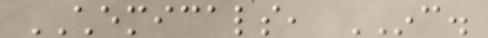CHEMICALS, INC.
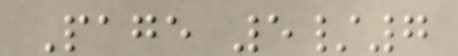Page 5/7
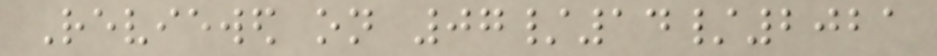Reviewed on 07/14/2021
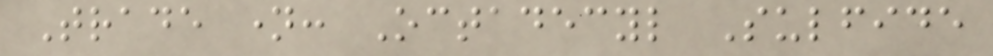Trade name: Octadecyl Sulfide
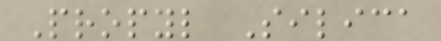Propyl Silica
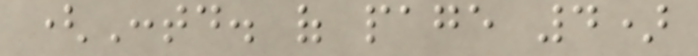(Contd. of page 4)
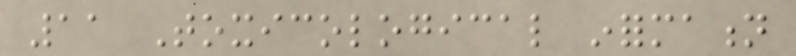11 Toxicological information
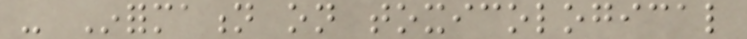- Information on toxicological
